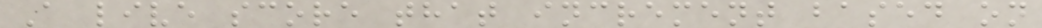A live score that increment based on
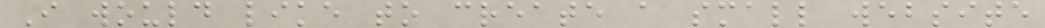I would like to create a small website
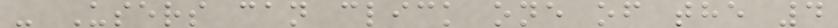- Users can click one of the 4
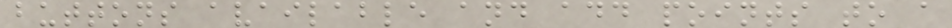buttons available and add points to a
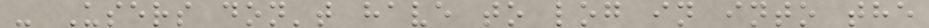- Users don't have to log in into the
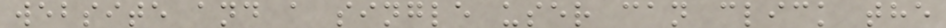website and a single user can click the
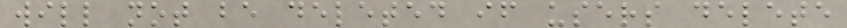will not be deleted if users delete
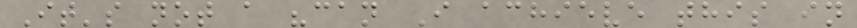It's not a "can I achieve this in
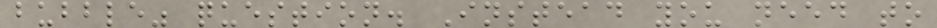bubble" question. Instead you need to
